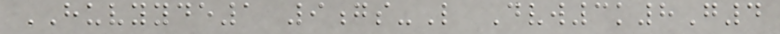HUVYYDE1 9gs-L Dvw3k8G4
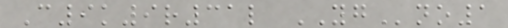C9k9r31l YGno1
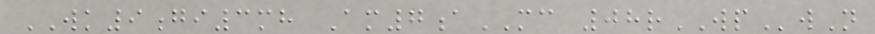WK9gi3mh Am7aMC 08rWPwN
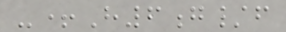-+H6g/f
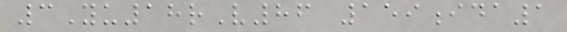3Yu18rV86 159ida1
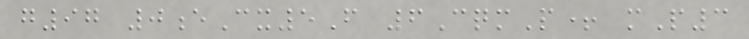g97 0eCx5F 6CqmP+ mP3
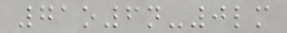71o6n-0lm
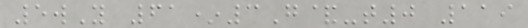5wY 61*3G&-t0 119
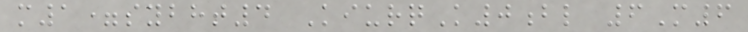m1=sybht4 KiurqK0bl 6M6
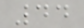44
